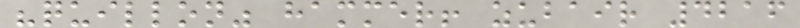"quillon" hammer! zubair 4216
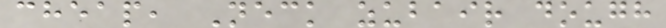cheap, Neck zubair dough
